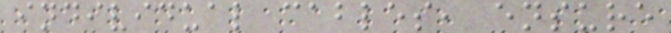individual cables, ensure
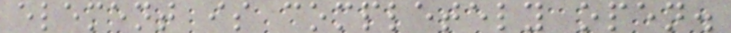element is completely open.
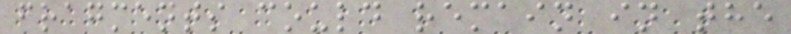fragments could remain in the
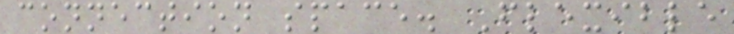connection space. Flexible
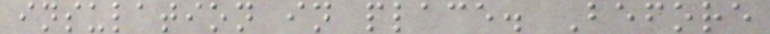insulation in place. Before
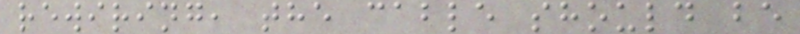rewiring, the cable should be
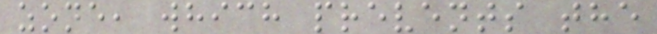zone, which prevents the
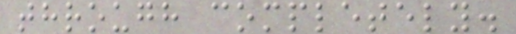through completely.
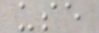use
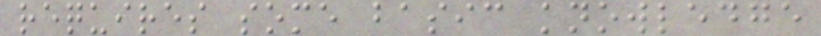requires some basic knowledge
